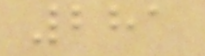281
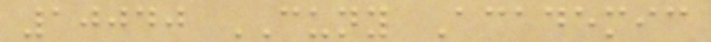10040 CUNY Academic
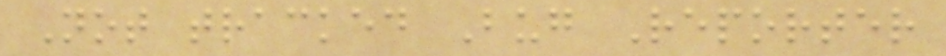Not tracked Bug Reporter
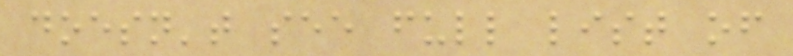doesn't see full list of
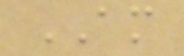AM
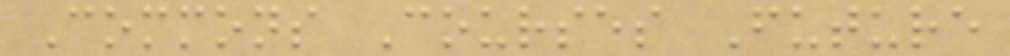Commons Courses Future
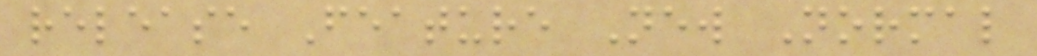release Feature New Normal
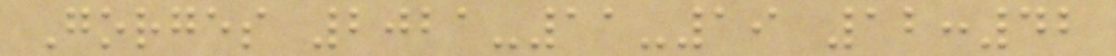Gorges 2021-11-19 12:42
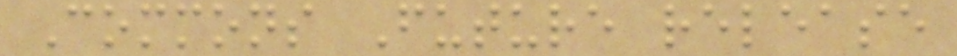Commons Future release
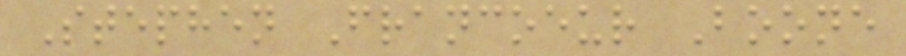Stephen Francoeur Boone
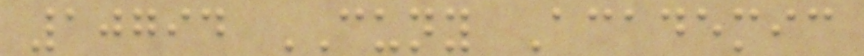10794 CUNY Academic
